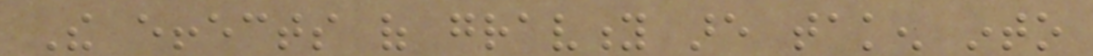The effects of gravity are taken into
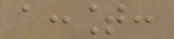account:
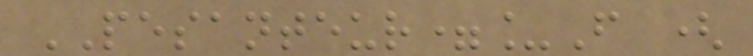PESANTEUR=_F (
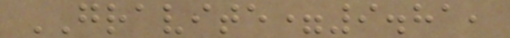GRAVITE=9.81,
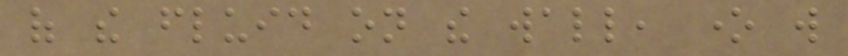of the fluid on the wall, one will
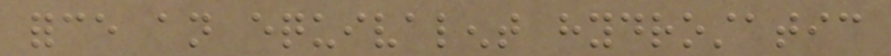force an equivalent hydrostatic
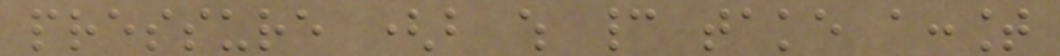pressure (but which cannot take account
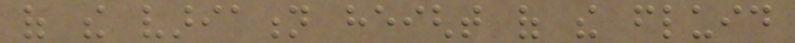of the variation height of the fluid
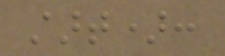start):
